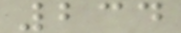234
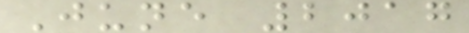June 2017
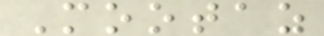Mootaz
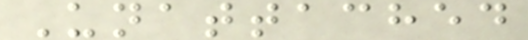Unattached
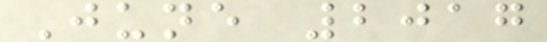June 2017
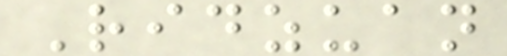Ridzuan
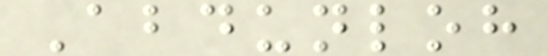Abdunloh
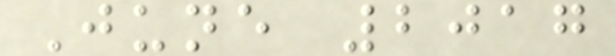June 2017
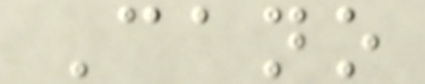Cano
